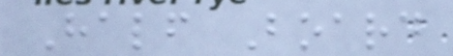Half Board
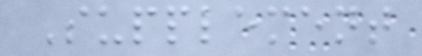Supplement
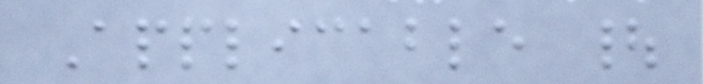Applicable |
